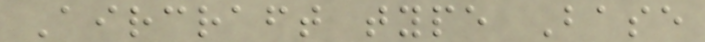Aircraft type Base
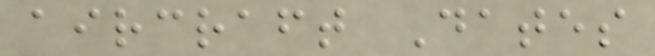aircraft Dates
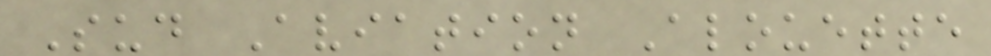Sud Aviation Alouette
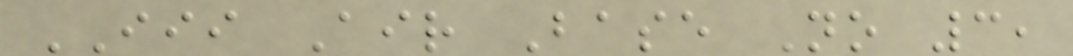III Air Base No 3,
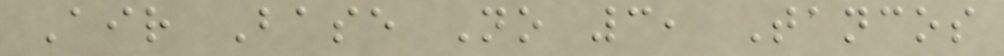Air Base No 3, Tancos
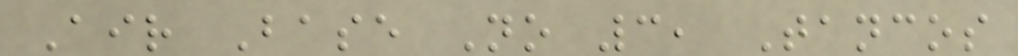Air Base No 3, Tancos
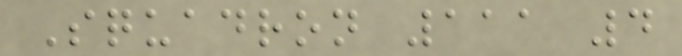Squadron 111 4
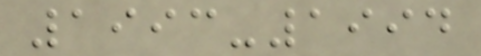1993-1994
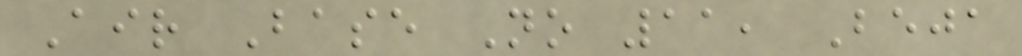Air Base No 11, Beja
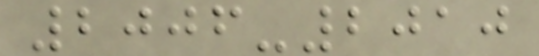2006-2010
